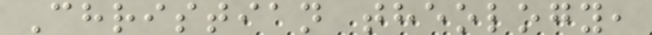Christian theology,
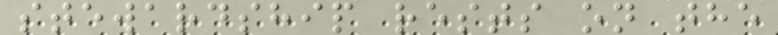stewardship rests on the
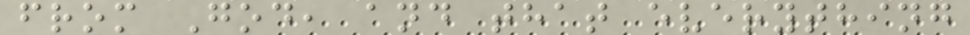from God, and that everything
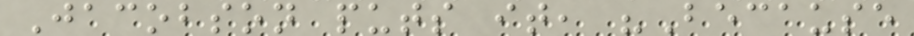Jacobson puts it, "Because
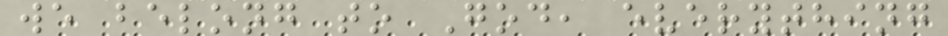we belong to God, everything
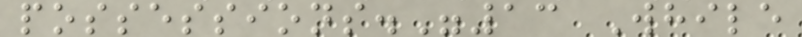possessions."13 While
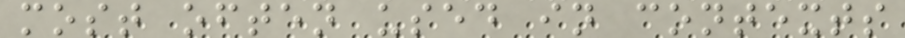most often used in contexts
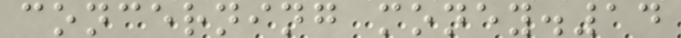concerning money.14
